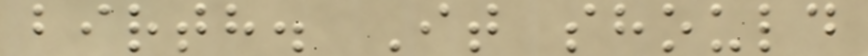birth. It should
